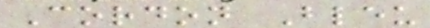Cordon Bleu
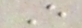E
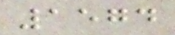1574
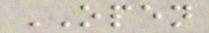OPEN
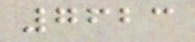7623
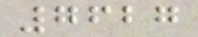7627
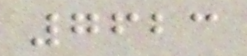7623
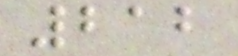212
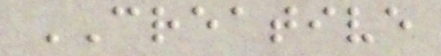CREATIVE
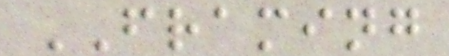FRAMING
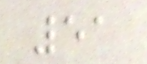51
